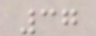37
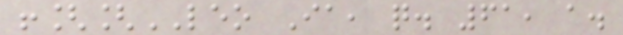![[LEO Ia, q. 61, a.
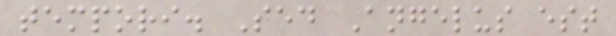tempori. Sed Angelus est
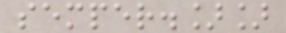semper.]]
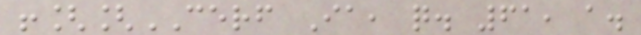![[CERF Ia, q. 61, a.
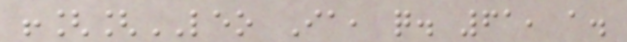![[LEO Ia, q. 61, a.
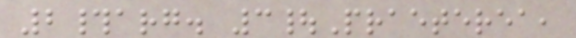2#arg. 3|Praeterea,
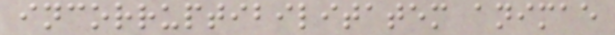incorruptibilitatem animae
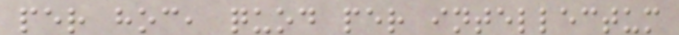per hoc, quod per intellectum
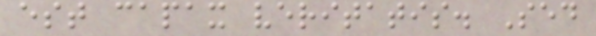est capax veritatis. Sed
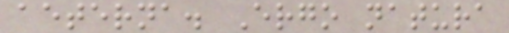aeterna. Ergo natura
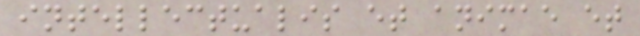intellectualis et animae et
